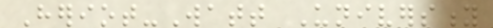Heriot-Watt University
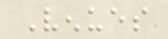Venues
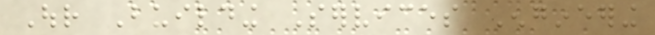Our Building Services Engineering
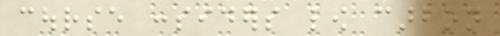course considers low carbon
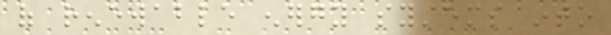of renewable energy systems into
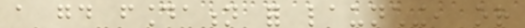a good foundation for launching, or
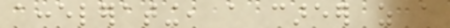accelerating, a career as a
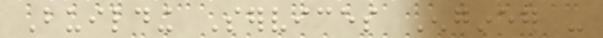Building Services Engineer -
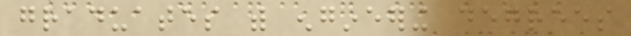graduates with engineering degrees
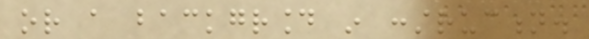or a background in construction.
